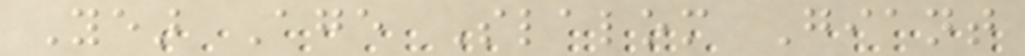Year Age Slalom Giant
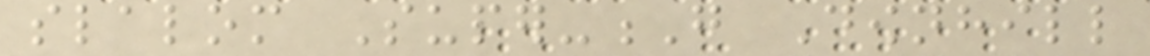slalom Super-G Downhill
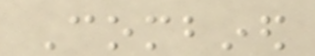Combined
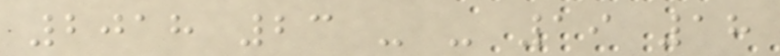2018 23 - - 19 18
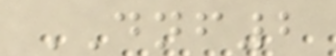DNF2
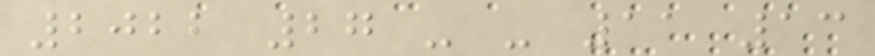2022 27 - - 11 13
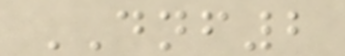DNF2
